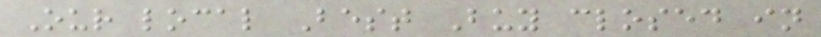Our local Best Buy closed in
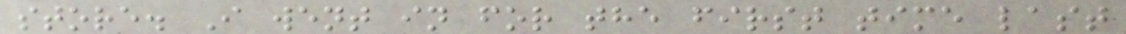store. I went in for the first time last
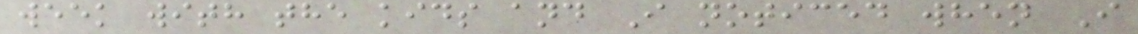week with the kids and I noticed when I
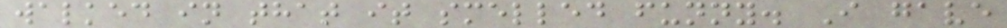walked in that it smelled funny. I gave
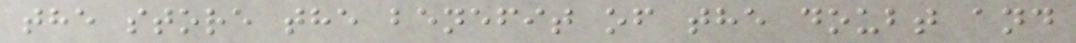the store the benefit of the doubt and
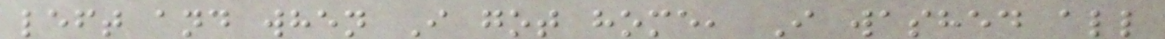left and when I got home, I washed all
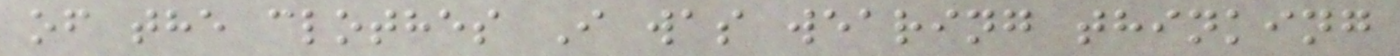of the clothes I was wearing thinking
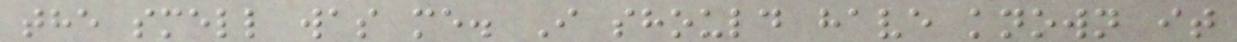the smell was me. I should have known it
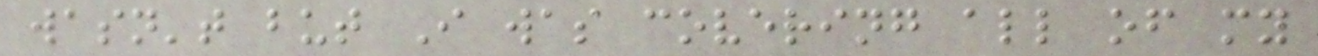wasn't but I was covering all of my
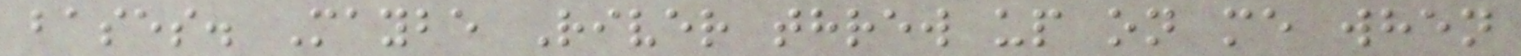bases. Maybe River threw up on me when
